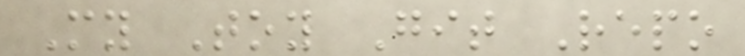My Toy Git Repo
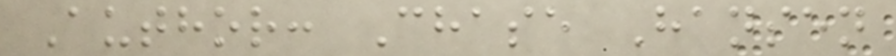Author: Chase Hansen
